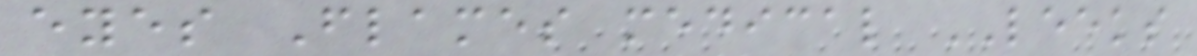eyes Flames medical LEEKS
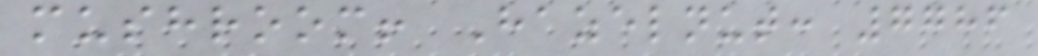mushroom! Hazelnut: 7786
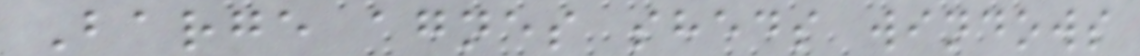Barge agnes sheds windows
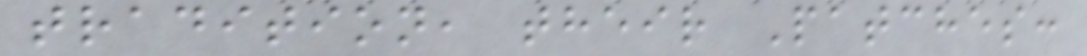tradition, their Patches:
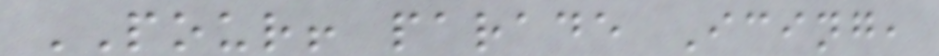POUR! parade Icing,
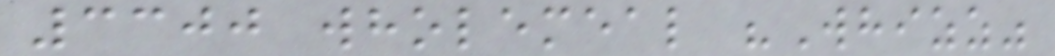3300 wholemeal "Whizz"
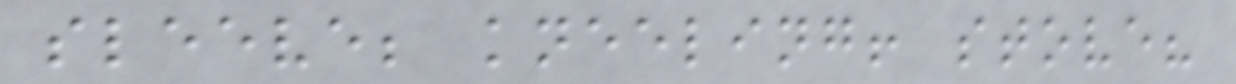sleeve; kneeling! stove?
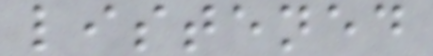listened
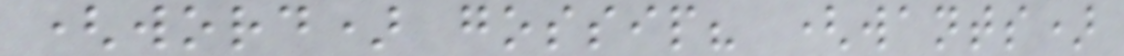(word) gossip? (wants)
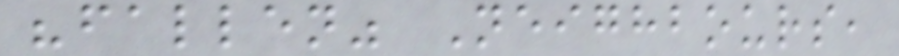"fallen" Neighbours,
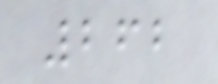262
